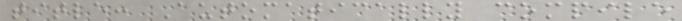title: Automatically compile
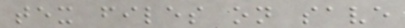tex files on save
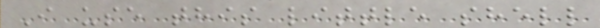I use this little shell
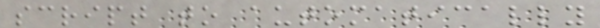script to automatically
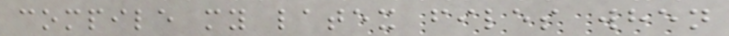compile my latex files when
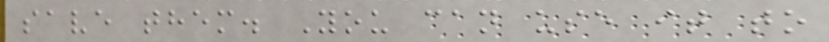save them. You can use it to
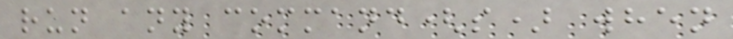run any command(s) when
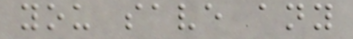you save any
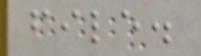file.
